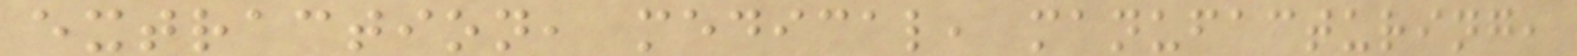extraction, medical, manufacturing,
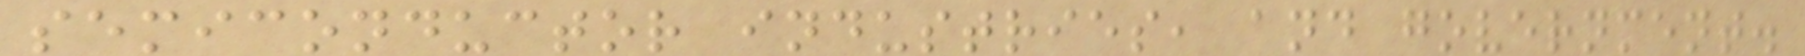semiconductor industries, and government.
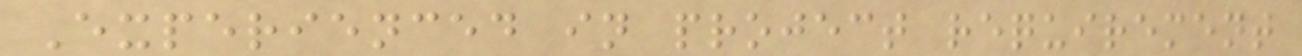Experienced in project requirement
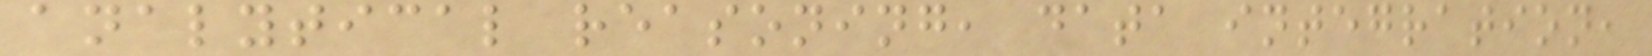analytical reasoning, data integration,
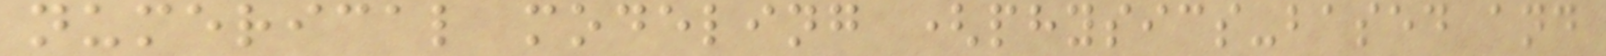numerical modeling (physics-based and
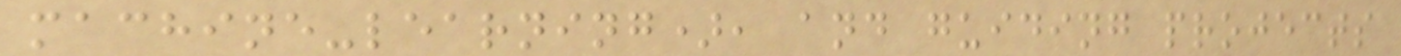machine-learning), and guiding projects
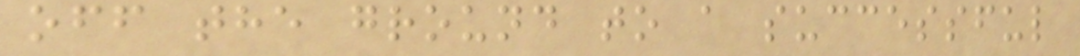off the ground to a successful
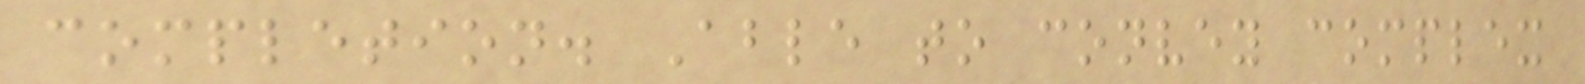completion. Able to convey complex
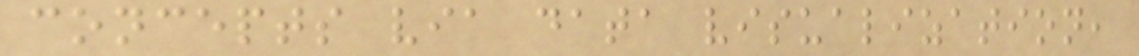concepts via data visualization,
